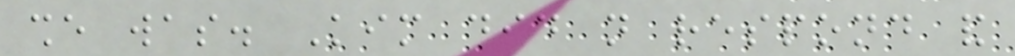she was. Kim did not respond and
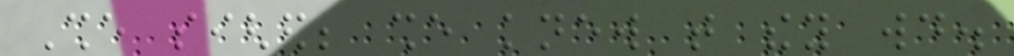She sighed; she knew that they would.
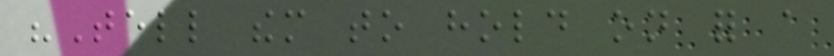"Tell them to hold on for a
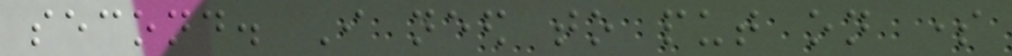second. I need to put on some
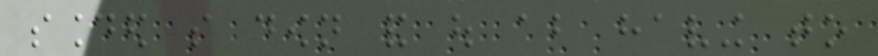sounded so down and out about having to
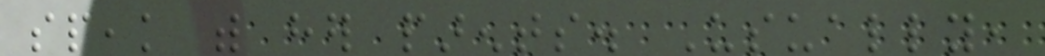speak with her parents. Usually,
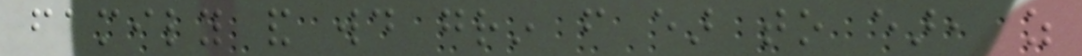family and would grin from ear to ear, as
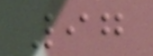97
